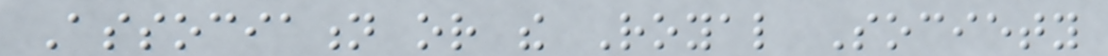Association or the Royal Society
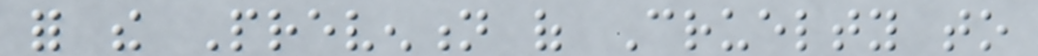for the Prevention of Cruelty to
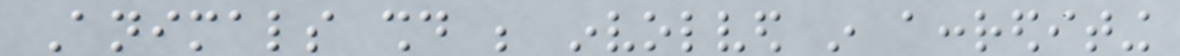Animals should be involved in accrediting
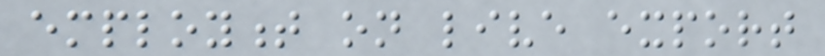employment on live export
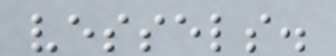vessels.
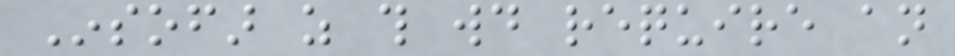Insofar as this would require an
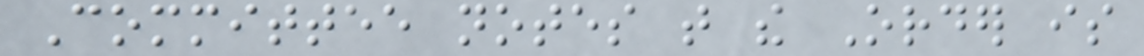Committee notes that the Order is
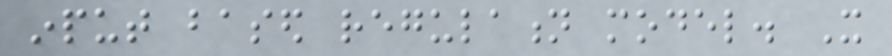input based regulation model. It
